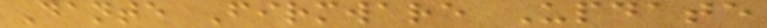Dante Firmware Update
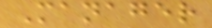Manager
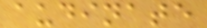audinate
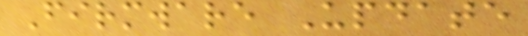Firmware Update
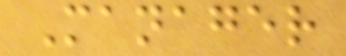Manager
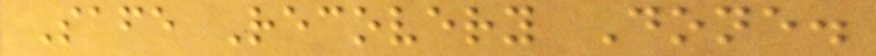Safe Recovery Done.
